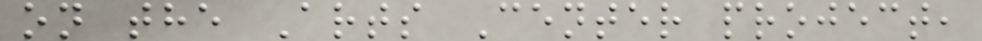on the Arts Center project,
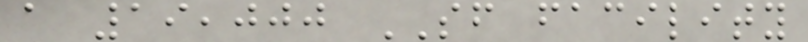a 19,000 SF facility
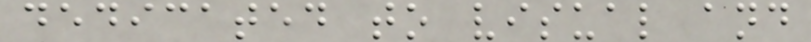dedicated to visual and
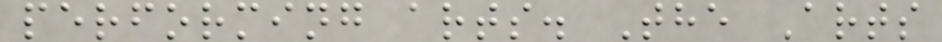performing arts. The Arts
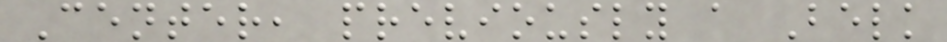Center, previously a Belk
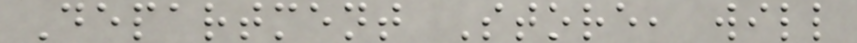Department Store, will
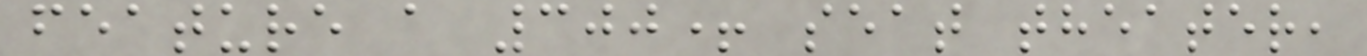feature a 300+ seat theater,
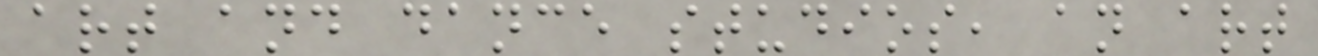art and dance studios, an art
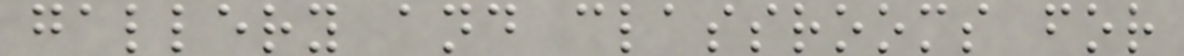gallery and classrooms for
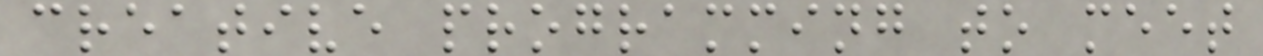creative programming to meet
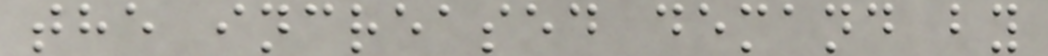the increased demand by
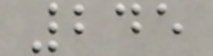245
